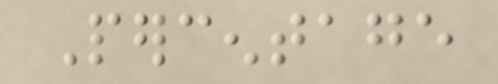Percentage
